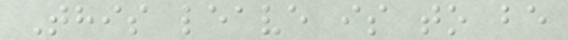This leave is to be
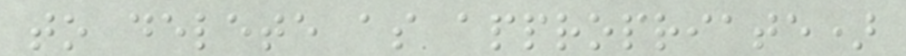to delete as appropriate)
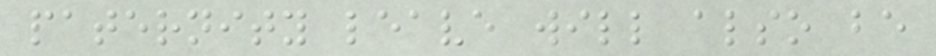paternity leave will also be
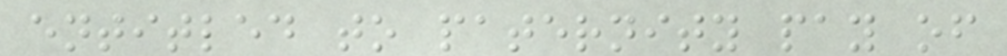entitled to paternity pay of
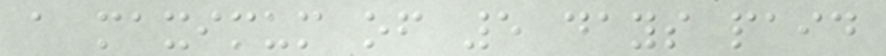a maximum of 5 days paid
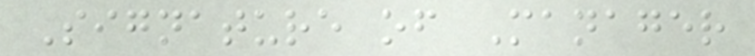Signature of Manager
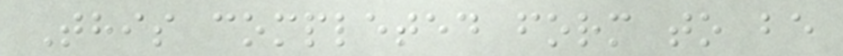This completed form to be
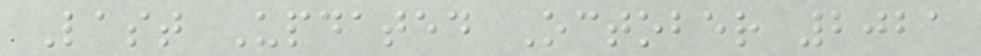Last Updated October 2021
